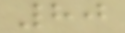80
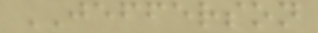JEFFERSON
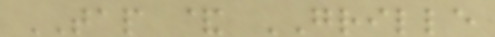TAP & GRILLE
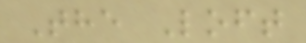The Loft
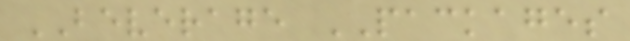BEVERAGE PACKAGES
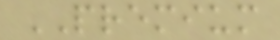PREMIUM
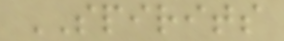SPIRITS
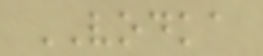VODKA
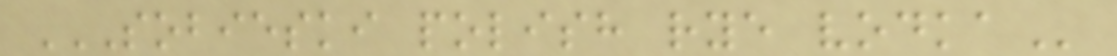SOBIESKI POLISH RYE VODKA
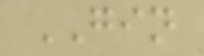GIN
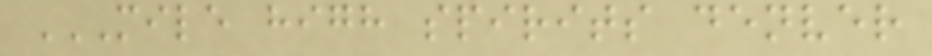MILE HIGH SPIRITS DENVER
